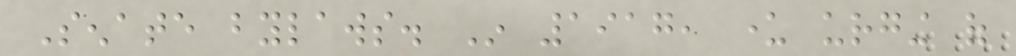Senate bylaws. In 1917, under urging of
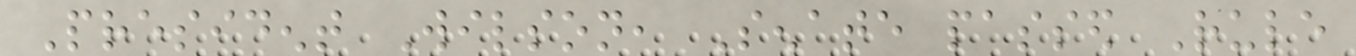President Wilson, Senate passed Rule
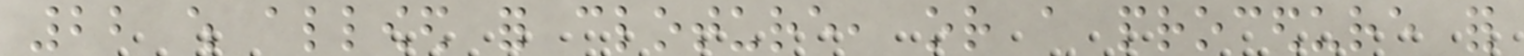22 which allowed for cloture, or a procedure for
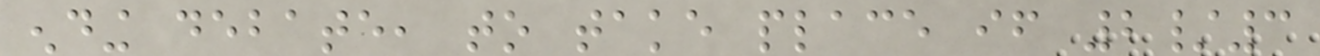ending debate, to take place if 2/3
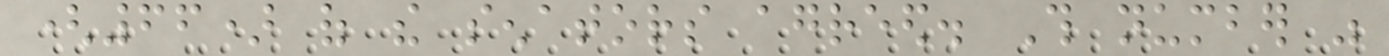(66) of the senators agreed. This number was
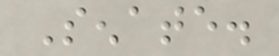Senate.
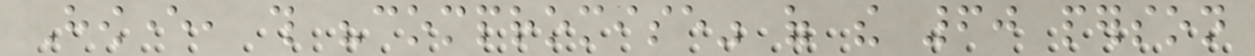However, this "compromise" of the 60 person
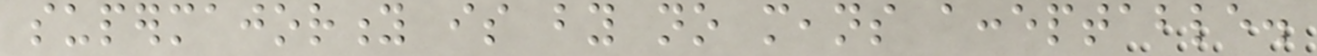supermajority is by no means acceptable.
